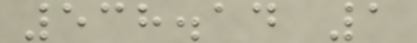538.14 1
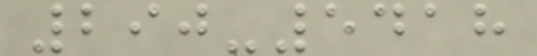290-5418
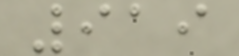919
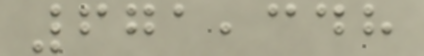671,348
